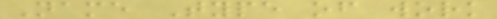Name Type of work
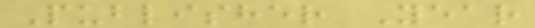Publisher Year
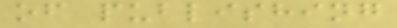of publishing
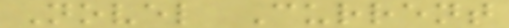Novel Current
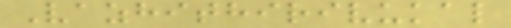Vazhithirivukal
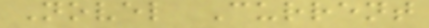Novel Current
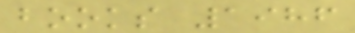books 1986
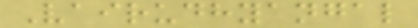Vairudhyangal
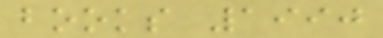books 1990
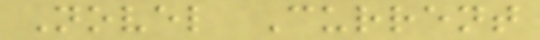Novel Current
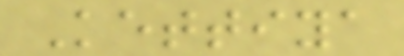Kettiya
